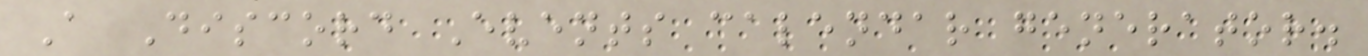A Discord Events calendar generator.
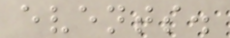events.
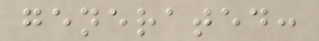generated:
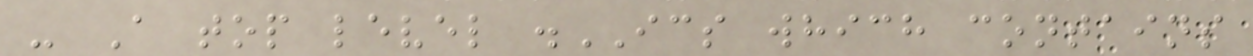- A top level .ICS which contains
